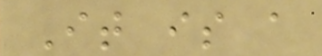It is a
